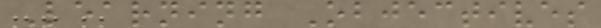Learning Objectives
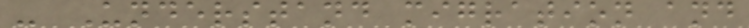- Understand migration and
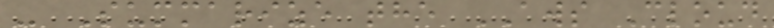- Summarize the AWS Cloud
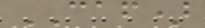CAF)
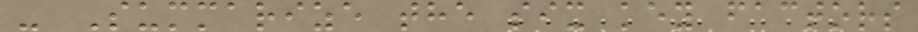- Summarize the six key factors
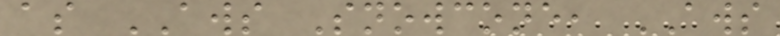as AWS Snowcone, AWS
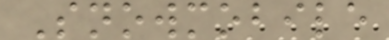Snowmobile
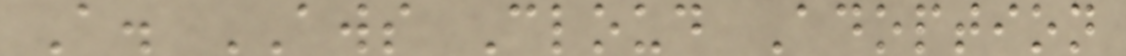A. AWS Cloud Adoption
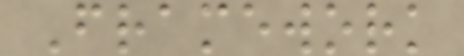Framework
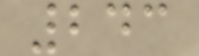243
